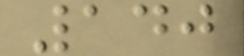140
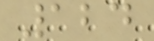124
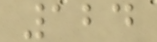124
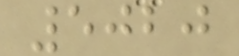5020
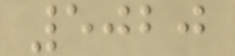5020
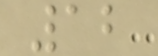12
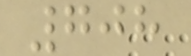708
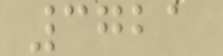3721
